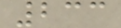233
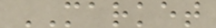MARKET
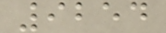9254
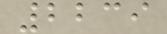2239
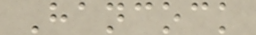Hancock
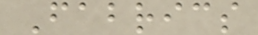Fabrics
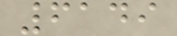6149
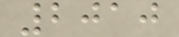2010
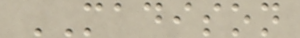MADISON
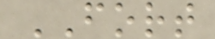FORT
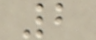2
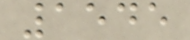1545
